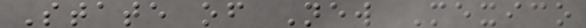State of New Mexico
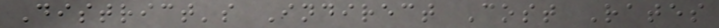District's Indirect Cost Rates
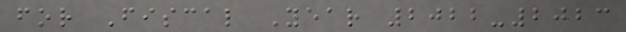for Fiscal Year 2022-2023
